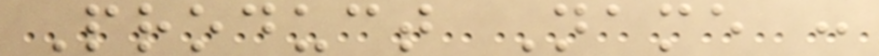Product Name :
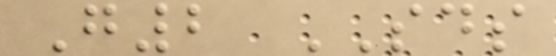G2 SDS
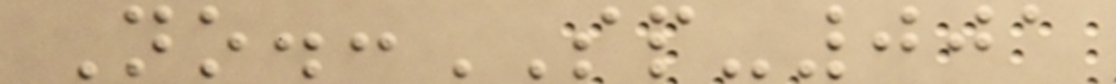No.:SP-001
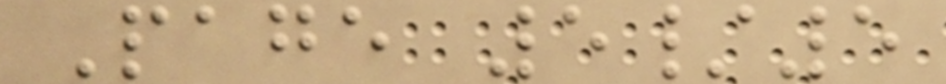Page 5/5
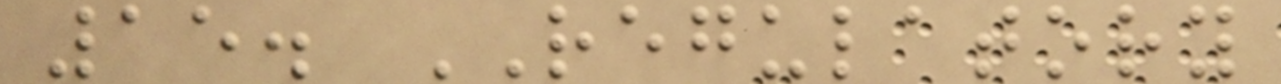15. REGULATORY
